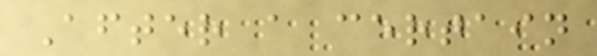After a certain
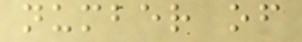number of
